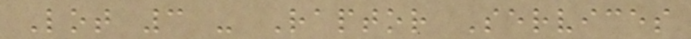Lot 3 - Raptor Services
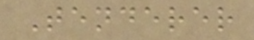Tenderer
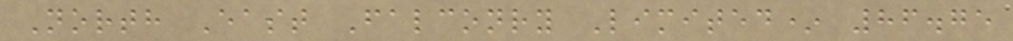North East Falconry Limited* 86.75
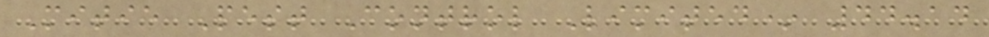Mitie Pest Control Limited* 44.14
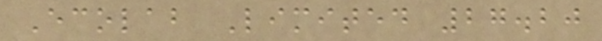Ecolab Limited 27.20
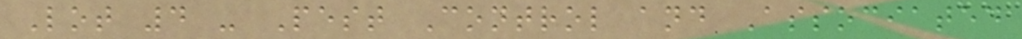Lot 4 - Pest Control and Associated
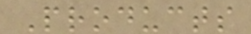Products
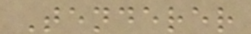Tenderer
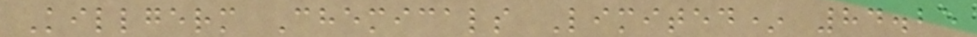Killgerm Chemicals Limited* 84.25
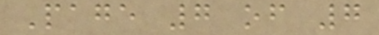Page 7 of 7
